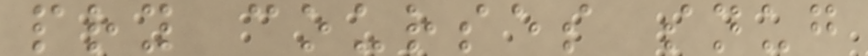pry courses snug
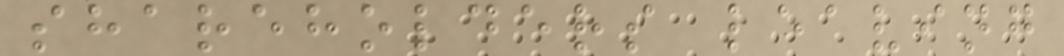shareholders leaving
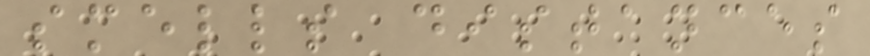smells distances
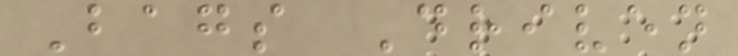Bags Driven
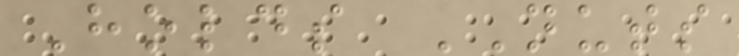Holds NUTS
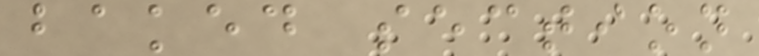baked section
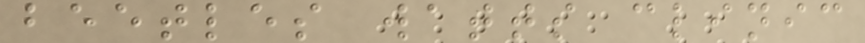beetles watts clinic
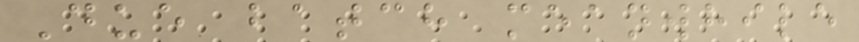Due batch meanwhile
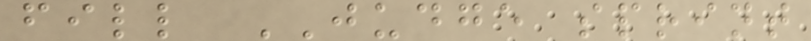fill JUDGE sprint
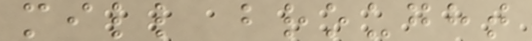mill brought
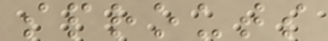sprouts
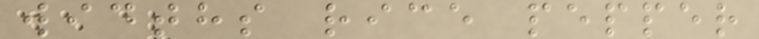widths rice pepper
